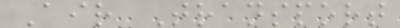Air Transport
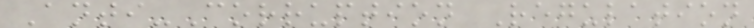Anti-Corruption Regulation
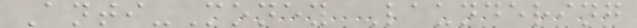Anti-Money Laundering
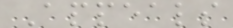Appeals
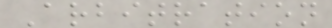Arbitration
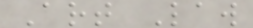Art Law
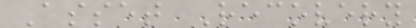Asset Recovery
